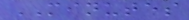MINUTES
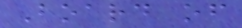Board of
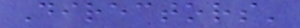Directors'
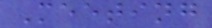Meeting
